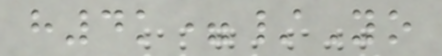h4k=/Yo
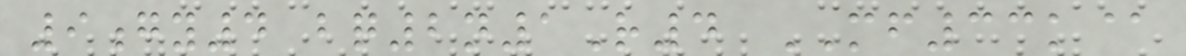9gy4 bq2n1R4 MF33k@
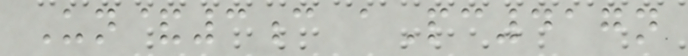Un&3c aPc417n
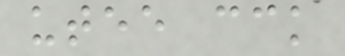utee cck
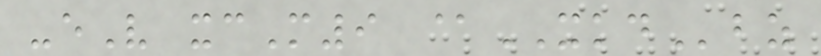-eV xcM9 @XKDbz
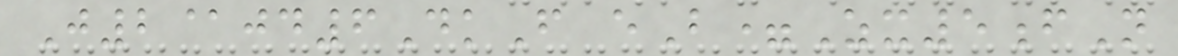J2@jd6DkF eB=Zx5fN
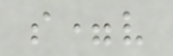s=v
